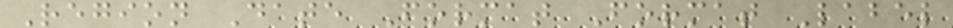Region Date Format Format Label
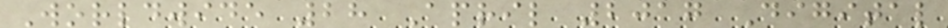Worldwide 28 April 2017 Digital
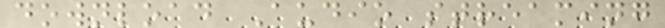download Audio streaming
